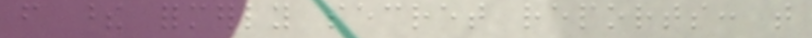from these formerly secret reports: that
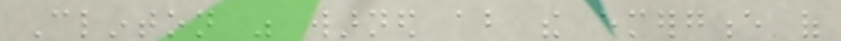Clinton was warned about the emergence of
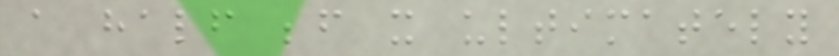a half before it ultimately
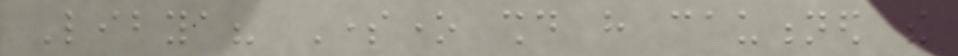Libya? Someone should have cautioned the
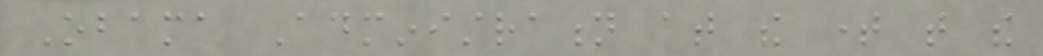Obama Administration at the time that the
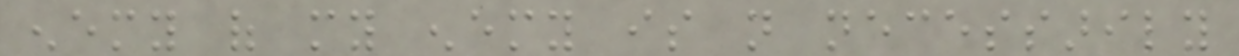enemy of my enemy is not necessarily
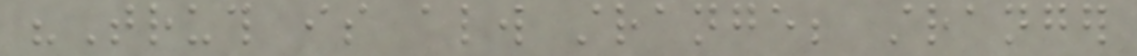"Truth is always strange; stranger
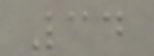34
